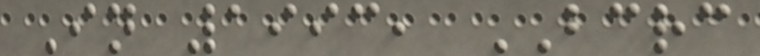In 1993, BCRC
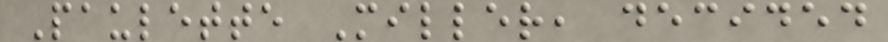Paulette Miller, decided
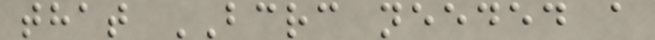that BCRC needed a
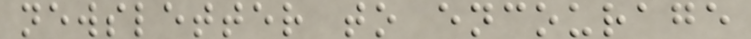newsletter to encourage
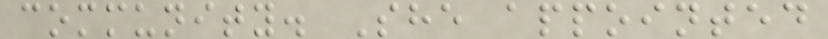community. She appointed
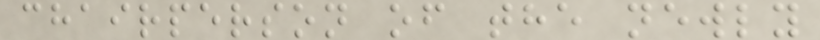chairperson of the newly
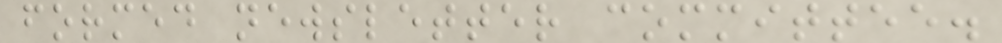formed newsletter committee.
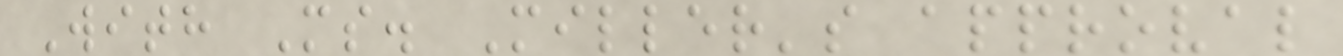With Ms. Miller's approval
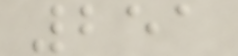251
